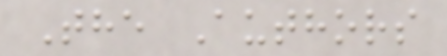The Authors
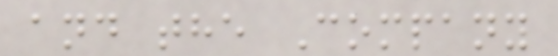and the Company
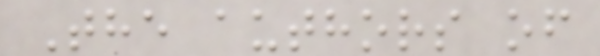The authors of
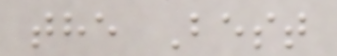the Best
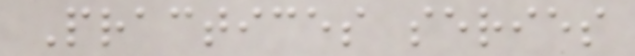Practices series
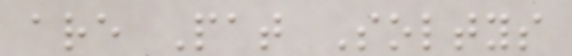are Pat Soltys
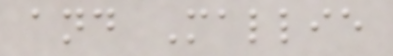and Mallie
